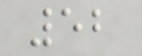52
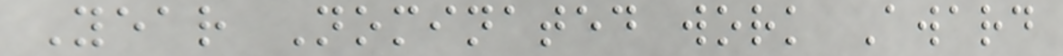Year Nominated work Award
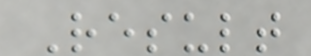Result
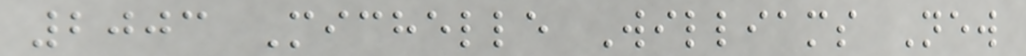2003 Michelle Williams New
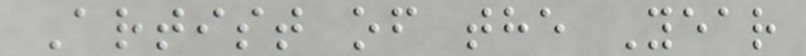Artist of the Year
